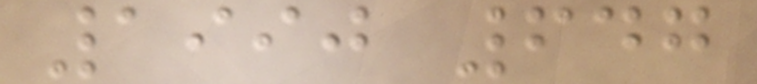1990 647
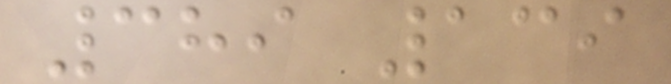389 139
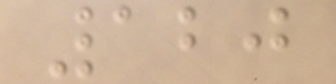120
